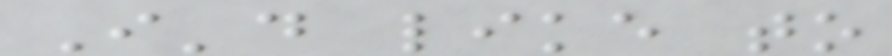I'd like to
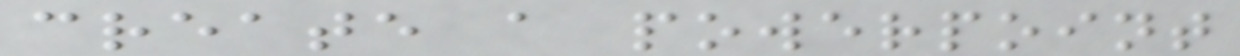create a powerpoint
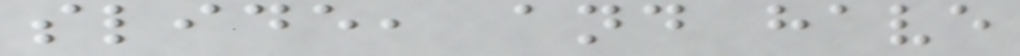slide, and have
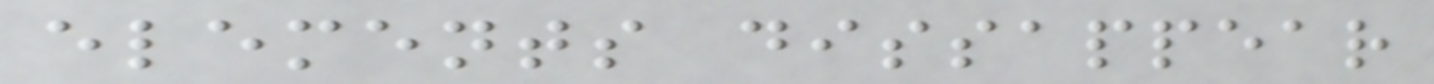elements dissappear
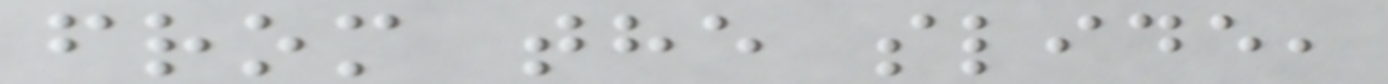from the slide,
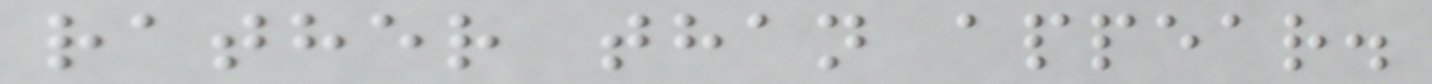rather than appear.
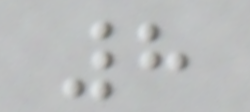8
